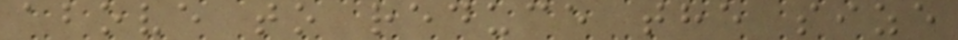above to reduce the size
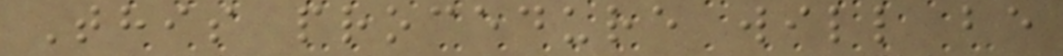This procedure will be
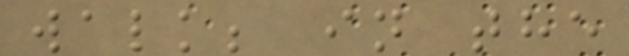walk; in the
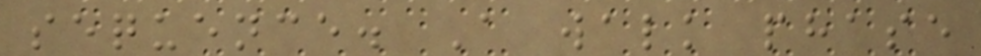sequence. A walk phase
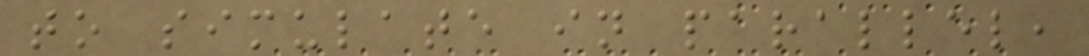to simulate in parallel,
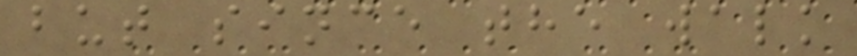but since the walk
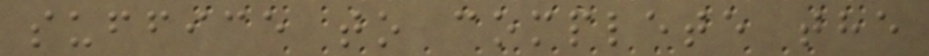suffice to complete the
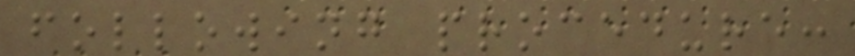following procedure:
